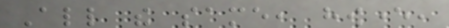All the same, however,
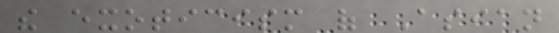the exoticism of Asian
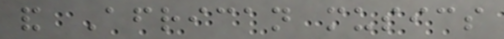and African musics
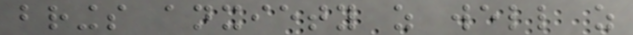brings anxiety as well as
